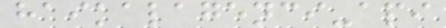haikalagenci-api
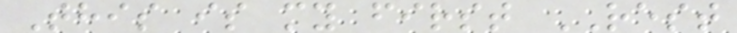This is my first REST
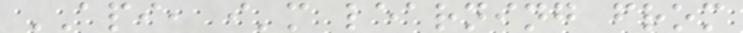API, i'm learning from
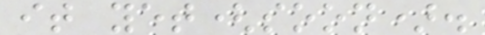it yet(soon).
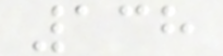138
